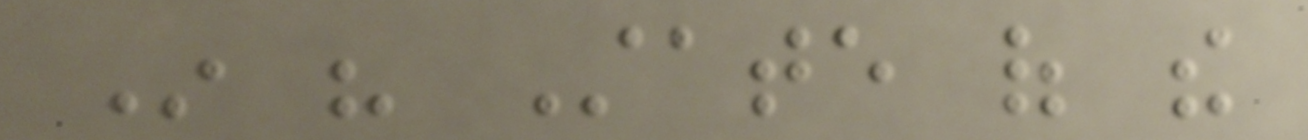In his State of the
